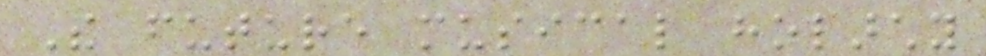The future musical holarchy
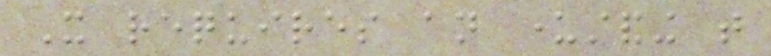It requires an understanding that
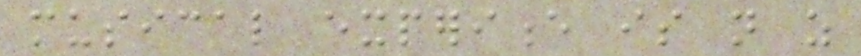musical experience is not as
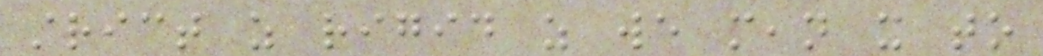strict as rigid as we mean it to
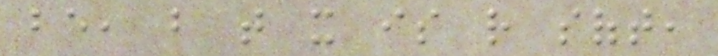be, but that it is rather soft,
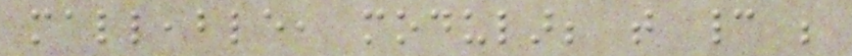malleable, modular; that cannot be
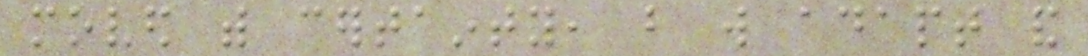moved with certainty, but will adapt and
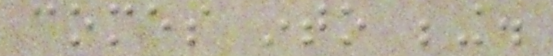comes into being.
